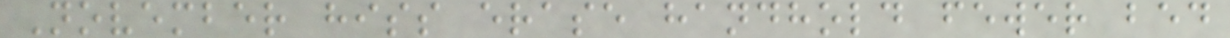November hiss erase handhold fewer bed
